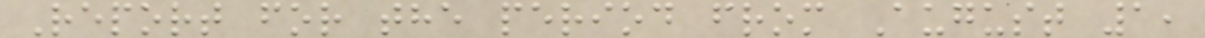Report for the period from August 1,
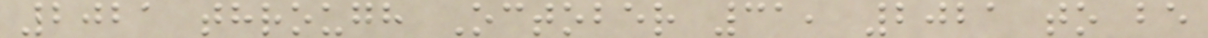2021 through October 31, 2021 to be
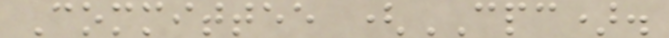Committee (CPC).
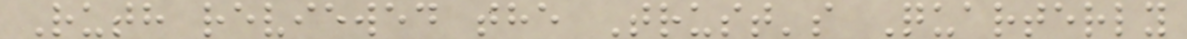Ruth reviewed the Trust's Quarterly
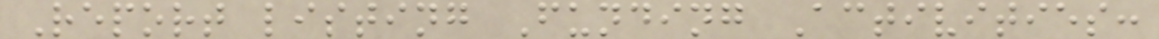Report listing Funding Activities:
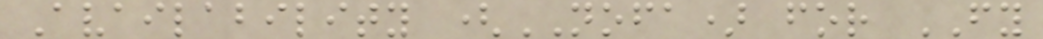Availability (NOFA) for FY
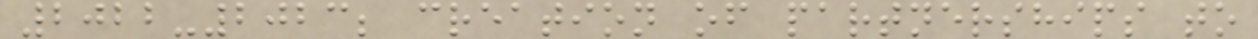2022-2023; creation of partnerships to
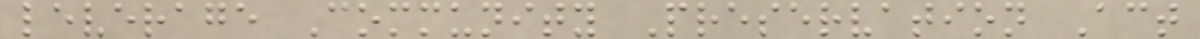leverage Community Preservation Act
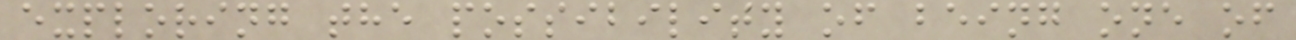exploring the possibility of being one of
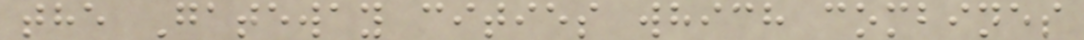the Gateway cities which combines
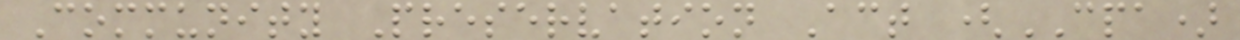Community Preservation Act (CPA)
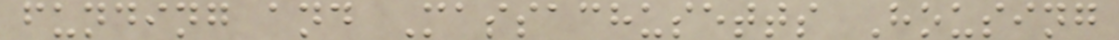funding and Massachusetts Housing
